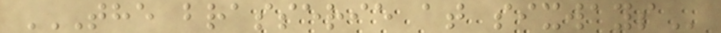THE BRASSERIE AT SIXWAYS
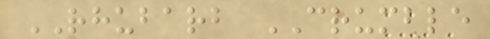RHUBARB CRUMBLE
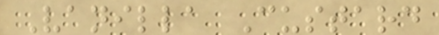Vanilla Custard
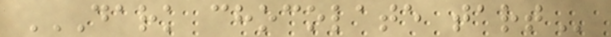DARK CHOCOLATE TART
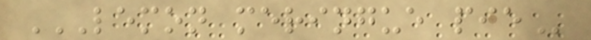LEMON MERINGUE PIE
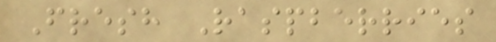Fresh Raspberries
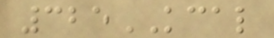325KCAL
